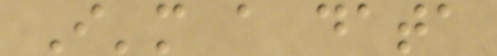I'm a data
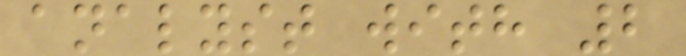analyst with 2
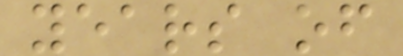years of
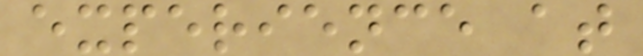experience at
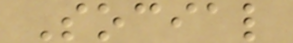Social
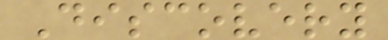Discovery
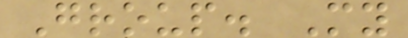Group. My
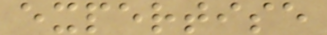expertise
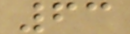63
